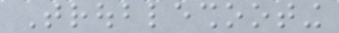Troubleshooting
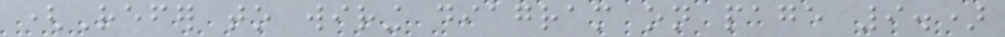(Refer to wiring diagram on page 9.)
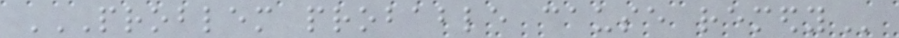PROBLEM PROBABLE CAUSE REMEDY
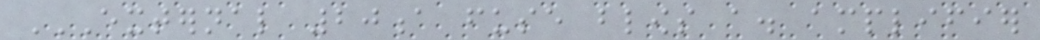EXTERNAL 20A FUSE BLOWS A. AMPLIFIER
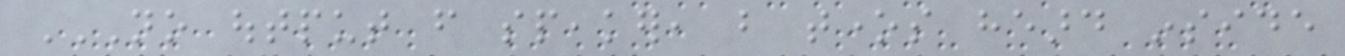NO OUTPUT FROM SPEAKER, BUT TONES HEARD INSIDE
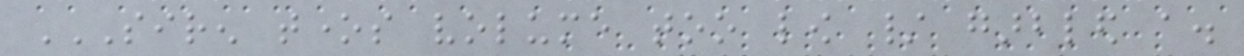SIREN TONES VOLUME TOO LOW / GARBLED A.
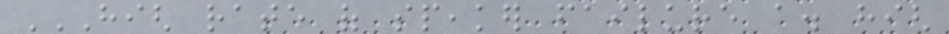HIGH RATE OF SPEAKER FAILURE A. HIGH
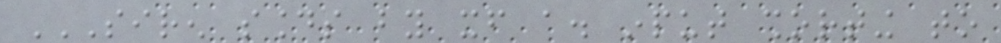SIREN SOUNDS BY ITSELF A. INPUT SHORTING TO
